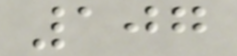107
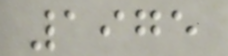1975
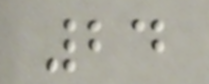24
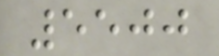5500
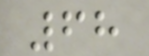68
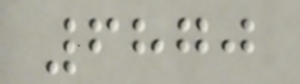6870
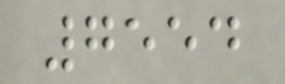7554
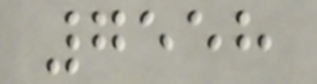7558
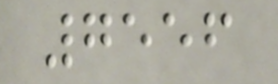7556
